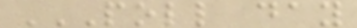POLL DAY
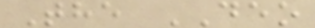The DEO
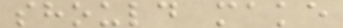should make
